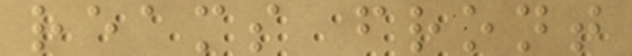reams front
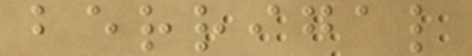berrigal
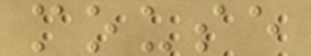mouse
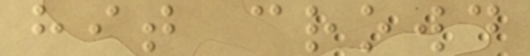hit crowd
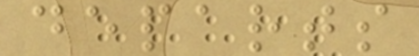departs
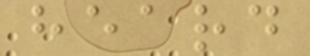heard
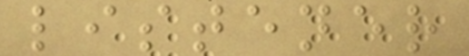listener
